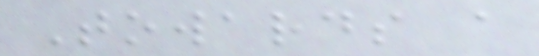Towards a
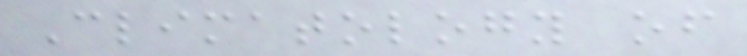Climatology of
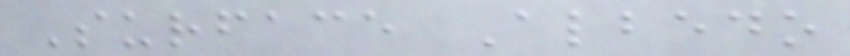Surface Albedo
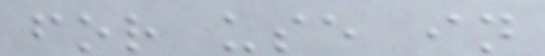for use in
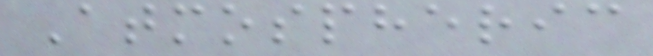Atmospheric
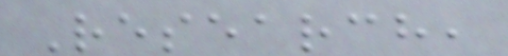Research,
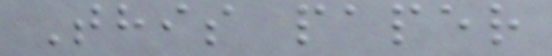This paper
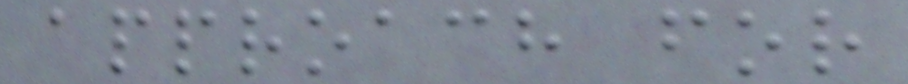approach for
